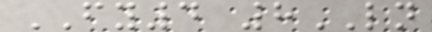FY4 8LN
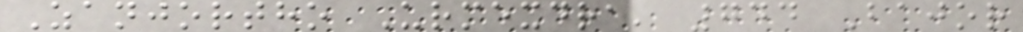Zanjortho Urmexdra, 744 Bajor
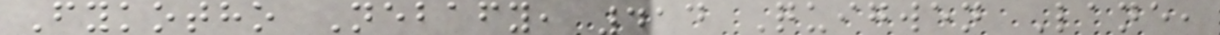Fykotho Nebafy, 414 Quigwen Lane,
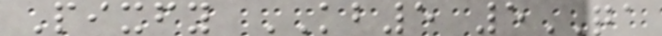Pixfy KB5 5QA
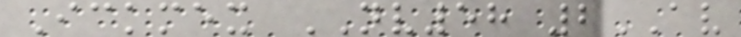Ickmex NV58 2AV
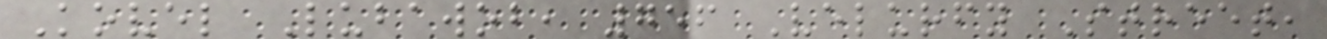Kovel Lubawob, 756 Velurfy Street,
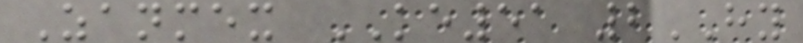Zanmex KE51 2HY
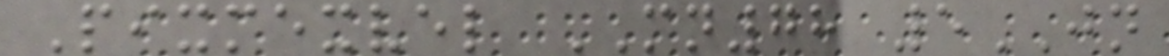Pixmexvel MN78 5JN
